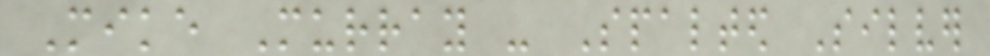Mike Murray - Spalted Silver
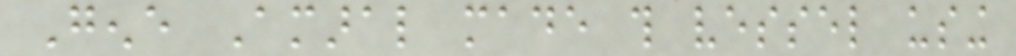Gene Amaral made this vessel using
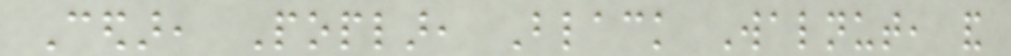Cedar, Poplar, Black Walnut, and
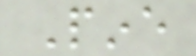Pine
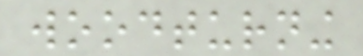woodturning
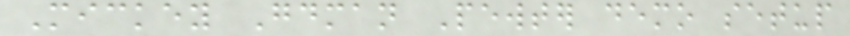Mickey Goodman Pewter demo setup
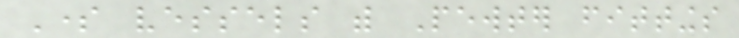Some vessels with Pewter fittings
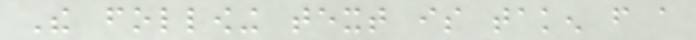The following text is taken from a
